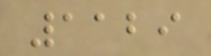1129
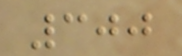300
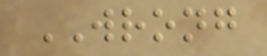WRONG
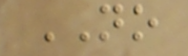NO
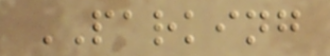PARKING
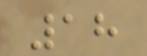18
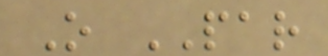O PAR
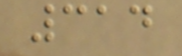314
